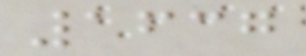1637
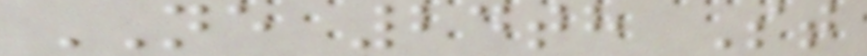NE 24th St
